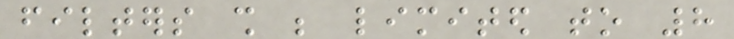filters shall be limited to 8
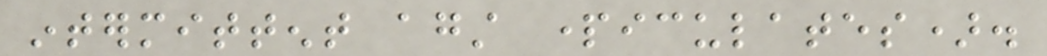intermittent against particulates).
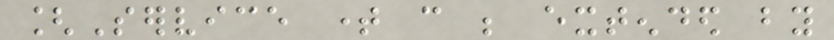[Service time can be extended by
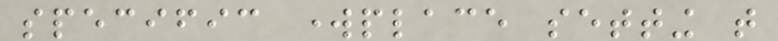specific workplace setting that
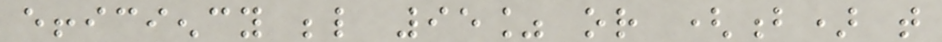efficiency below 95% or (b) that
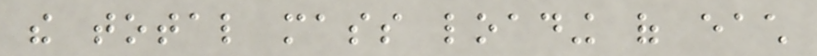the total mass loading of each
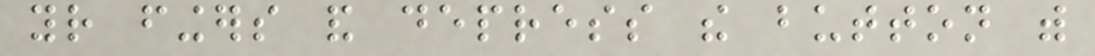your fingers and depress the button with
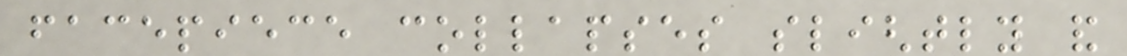facepiece collapses slightly and
